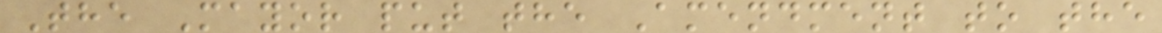The Mayor put the Amendment to the
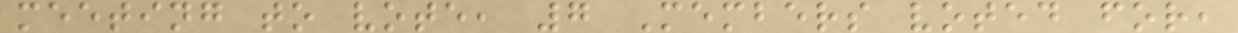meeting to vote, 7 Members voted for,
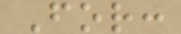For:
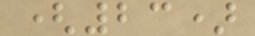(23)
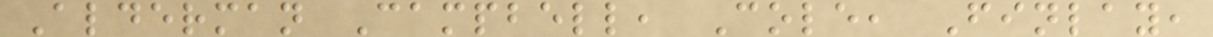Alderman Campbell, Cole, Finlay,
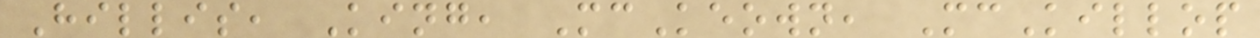Hillis, King, McKeown, McKillop
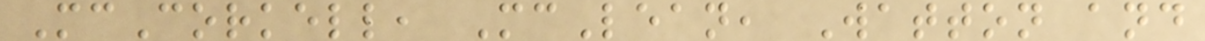McCorkell, McLean, Watton and
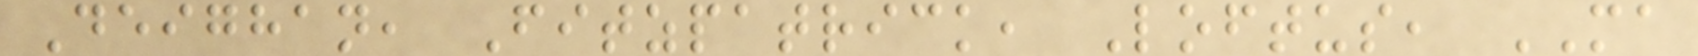Deighan, Fitzpatrick, Loftus, MA
